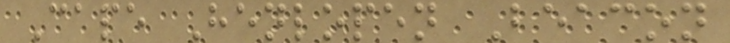Cape Henlopen Beacon
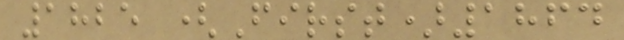1825 (First)1864
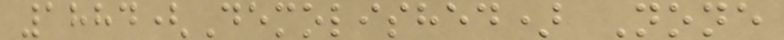1884(Demolished) None
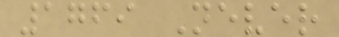1769 Never
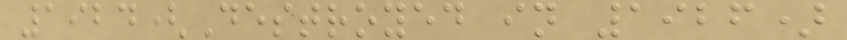1924(Destroyed in 1926)
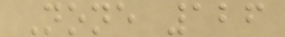None 126
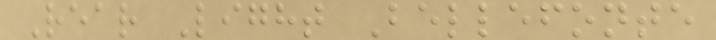Rear Light Bellefonte
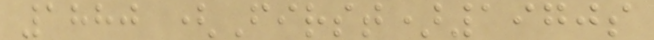1880 (First)1970s
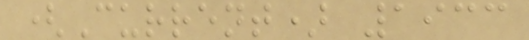(Current) 1933
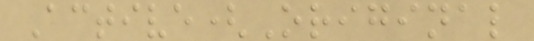Active(Original
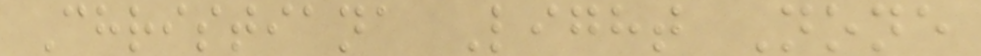Christiana Light None
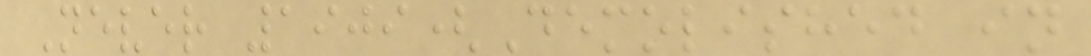Never 1909(Demolished in
